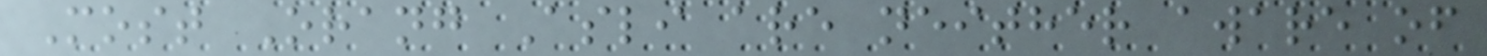Most Orang Asli are neither aware of
